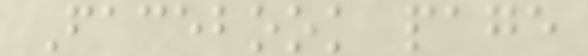Facebook page
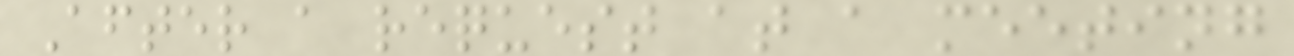After a request at a meeting
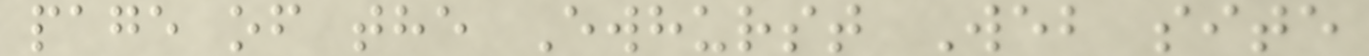page of the Ewhurst Web site
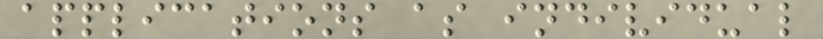applications as individual
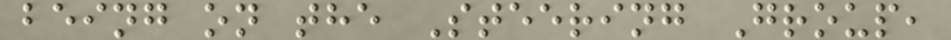being on the Steering Group,
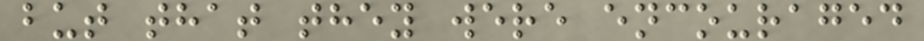but that they were encouraged
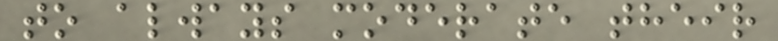to always moderate their
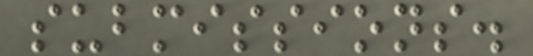submissions.
